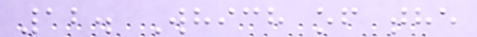12. Which of the
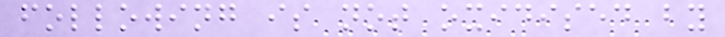following is not oxidised by
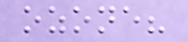ozone?
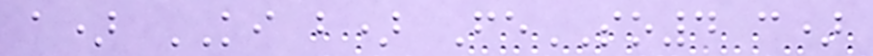a) KI b) FeSO4 c)
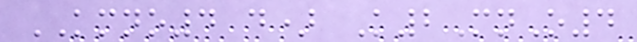KMNO4 d) K2MnO4
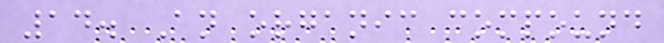14. An organic compound
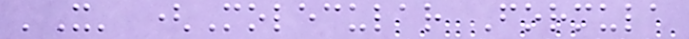'X' (Molecular Formula
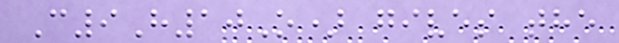C9H10O) gives the
